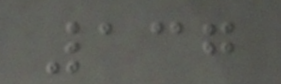137
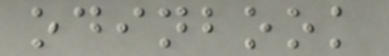odinbook
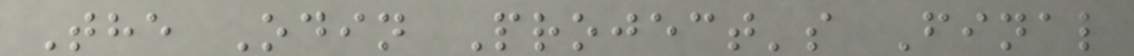The Odin Project's Final
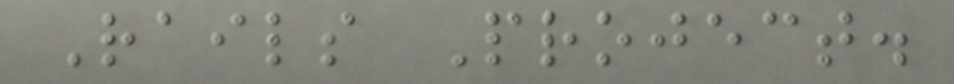Rails Project.
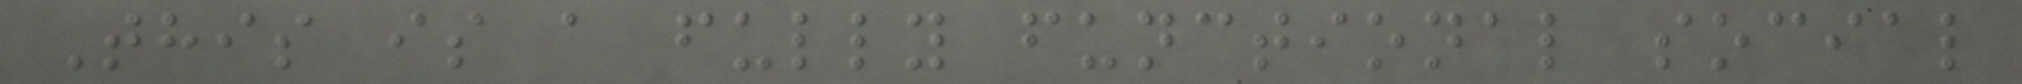This is a fully functional social
